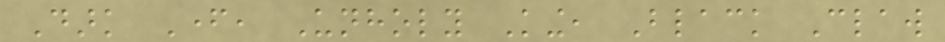Dark Father, Unholy King, Black Claw
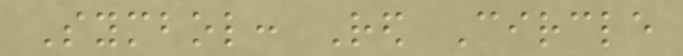Symbol: Red Circle
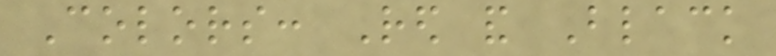Colors: Red and Black
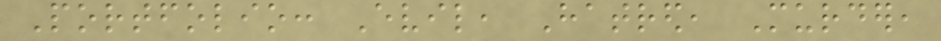Portfolio: Evil, Hatred, Murder,
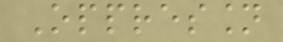Oppression
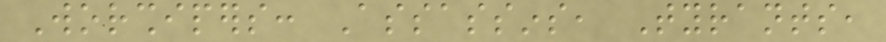Worshipers: Assassins, Tyrants,
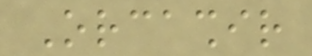Orcashir
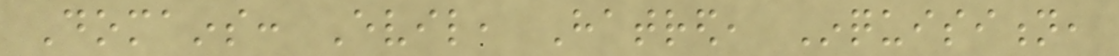Domains: Evil, Hatred, Inquisition,
